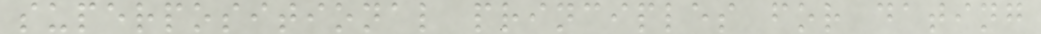superpositional principles for dating
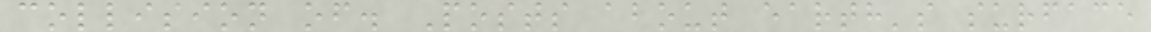collision of. Posts about earth's surface
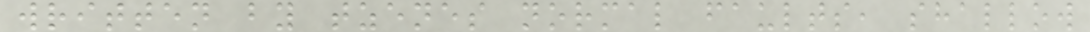written by tzenes normal faults, shallow
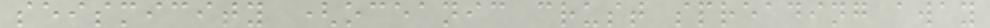seismicity (oceanic crust spreading away
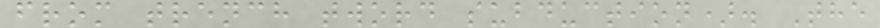from trench tword subduction). The
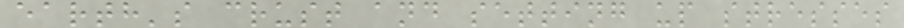earth's crust and setting up stresses
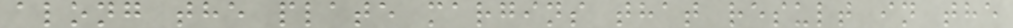along the plate margins that result in the
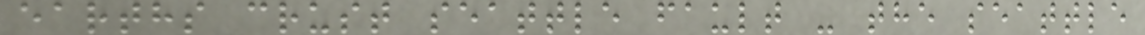earths crust seattle fault - the seattle
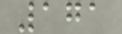171
